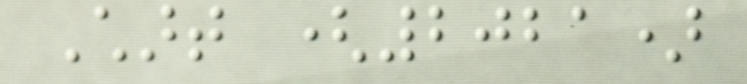Chart (2021)
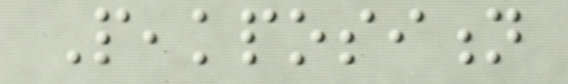Peakposition
